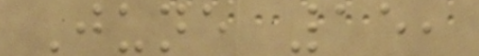June 15,
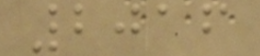2016
